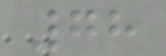78
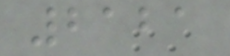2121
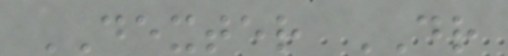DEXTER DR
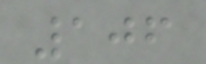106
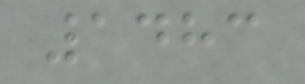1483
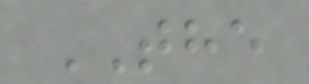THE
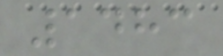1483
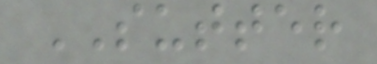SUTTER
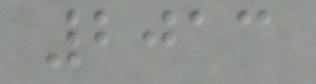2013
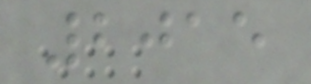2015
